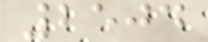2504
